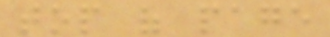top of page
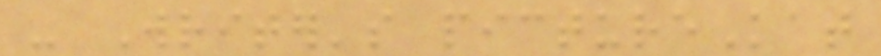- Writer's pictureKat
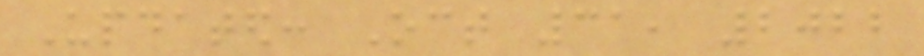Updated: Oct 31, 2022
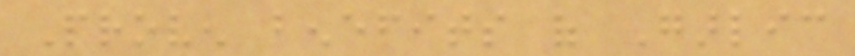Proven benefits of Garlic
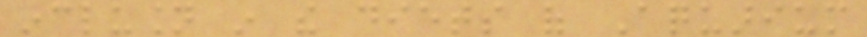inclusion in the diets of Aquarium
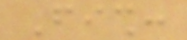Fish:
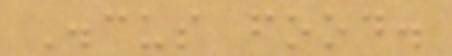Discus food.
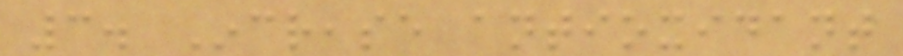3. Increase antioxidant
